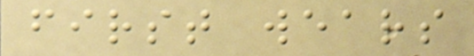first wears
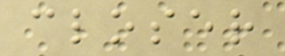closer
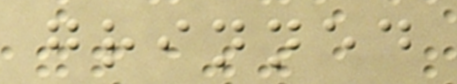grinned
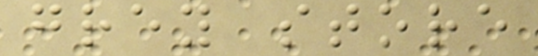grey store
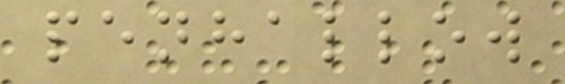penhallow
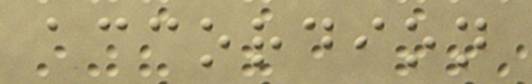accordion
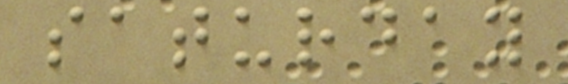saturday
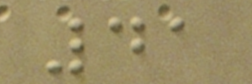41
